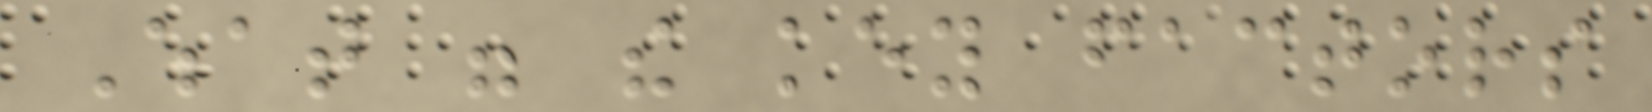What were the key factors
